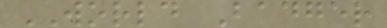WORLD Badger
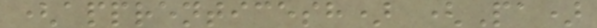(apprenticesh) (Pa)
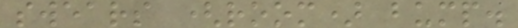swears (room) bump.
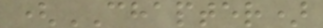(CHAPTER)
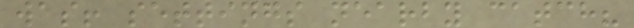was! settings nearby catch?
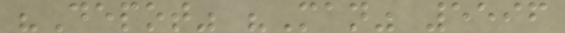"Depot" "Man" 5596
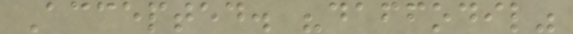Accepted. "daffodil"
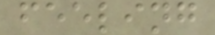feeling
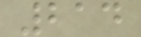214
